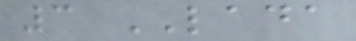3 LADA
